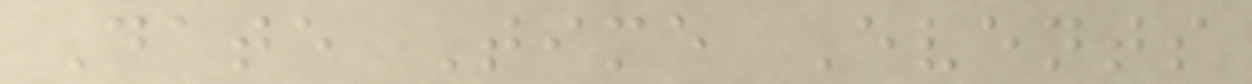Date Time Events
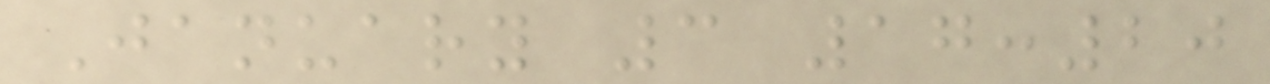January 3 17:20
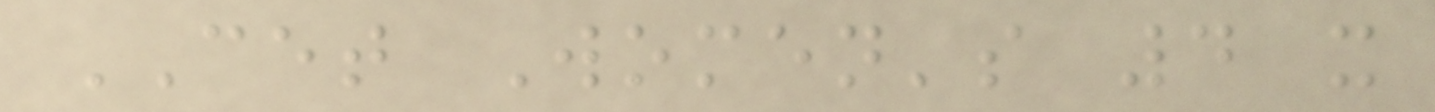CET Women's 4 x
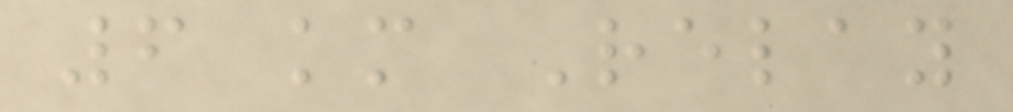6 km Relay
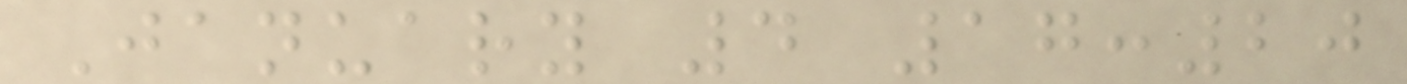January 4 17:20
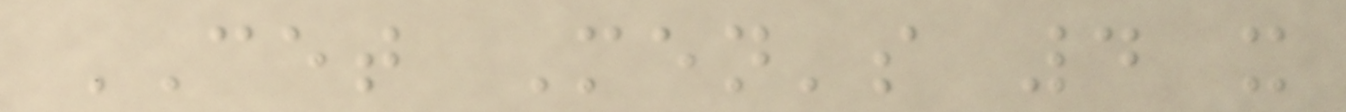CET Men's 4 x
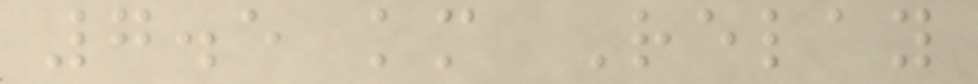7.5 km Relay
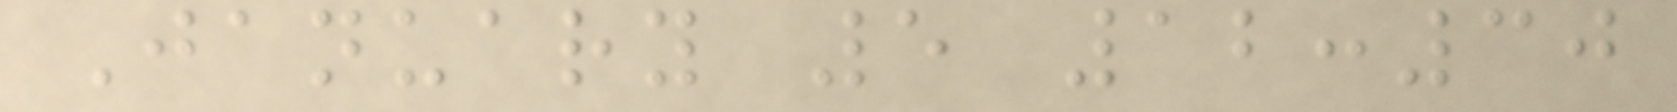January 5 12:30
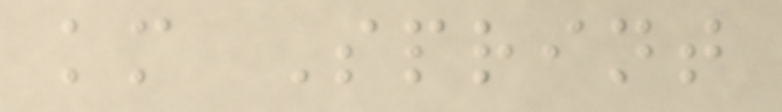km Sprint
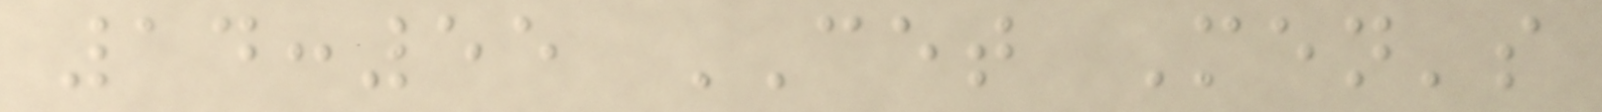14:55 CET Men's
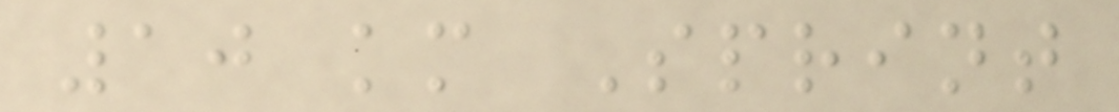10 km Sprint
